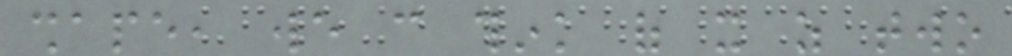shape, we can think of it as two
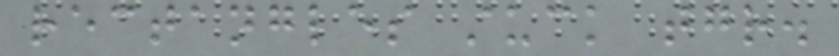rectangles stuck together.
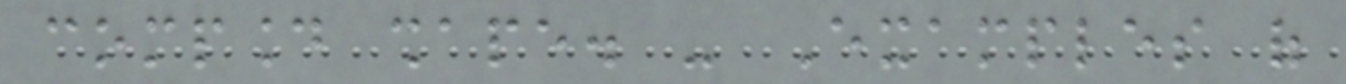compound shape. - Examples of
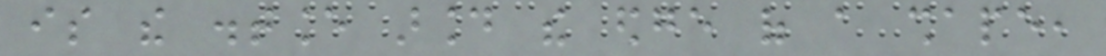is the distance around the edge of a shape,
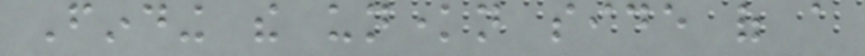Finding the unknown side of a
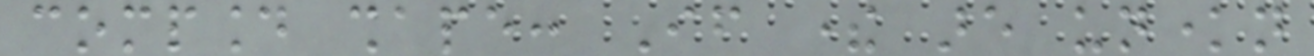compound shape: If there are unknown
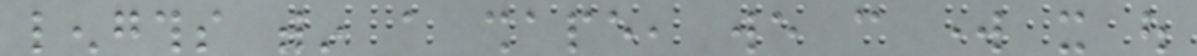lengths within a shape, we can work it out
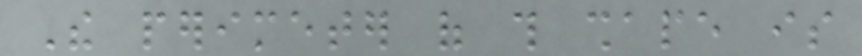The perimeter of this shape is
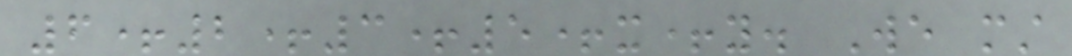6+2+3+5+x+y. We must
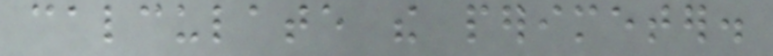calculate the perimeter.
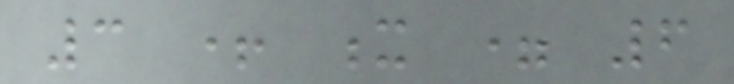3 + x = 6
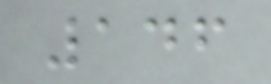146
